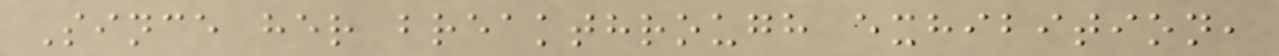Since her breakthrough exhibition,
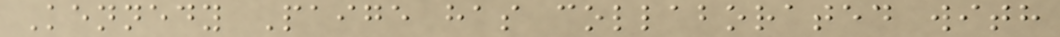Kennedy Paige has collaborated with
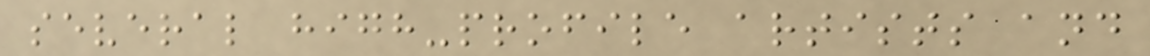several high-profile artists and
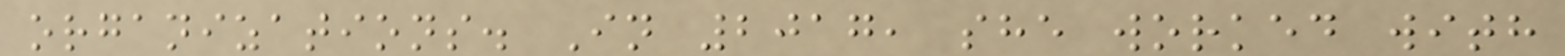organizations. In 2017, she worked with
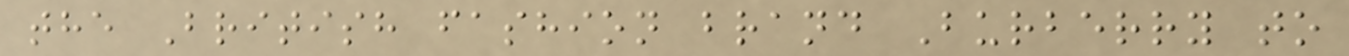the British fashion brand Burberry to
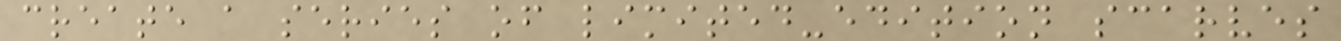create a series of limited-edition scarves
